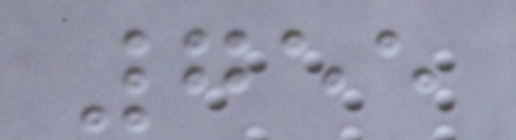755
